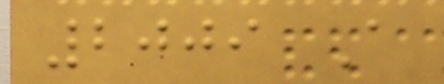2009 A
